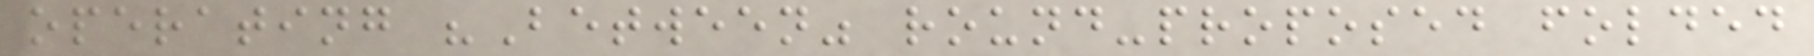operating "Between" round-proposed folded
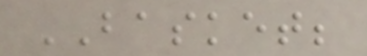BASKET;
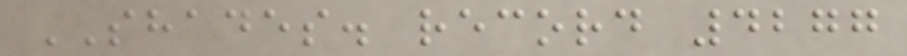SHADES. record 4277
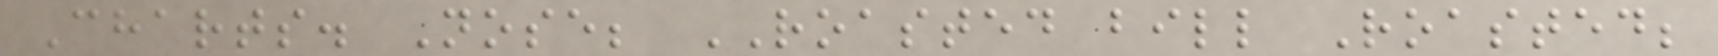Charts. Nose; ROASTED bill Roasted;
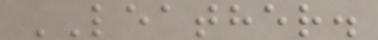LEATHER.
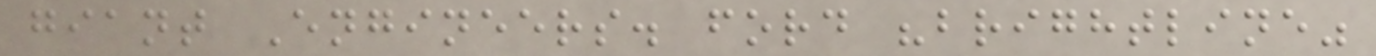giant Engineers. ford "brightline"
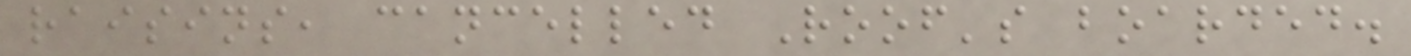raisins, cancelled Roof's boarded.
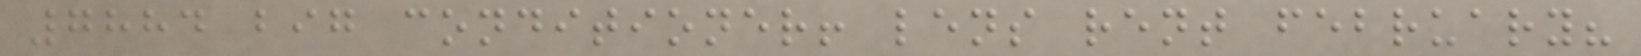7884 big conditioner! lens rent february?
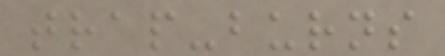trap-burns
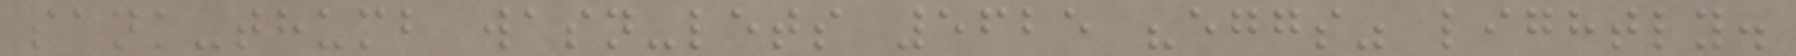sank-thumb wasn-lets 5625 "eggs" lightly.
